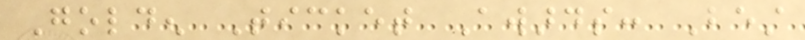Golden Ticket Awards: Best
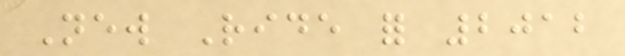New Ride for 2012
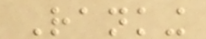Ranking
